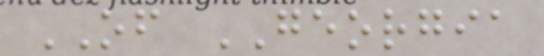OF GEORGIA
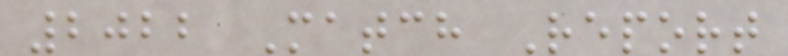2022 Match Report
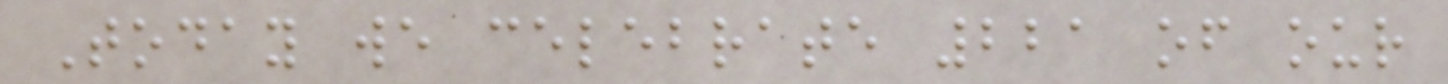Today we celebrate 221 of our
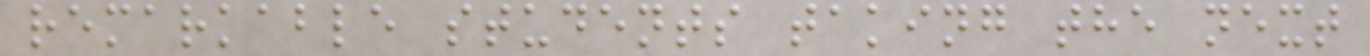remarkable students taking the next
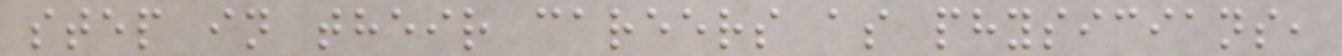step in their careers as physicians,
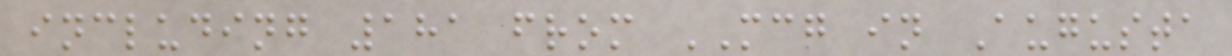including 181 from MCG in Augusta
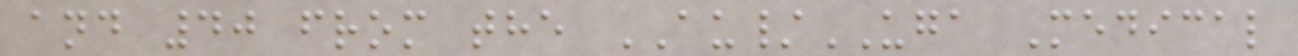and 40 from the AU/UGA Medical
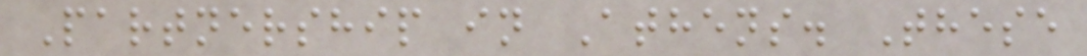Partnership in Athens. These
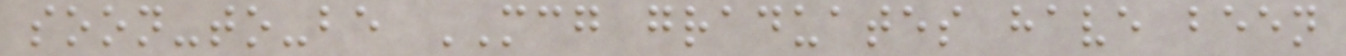soon-to-be MCG graduates have been
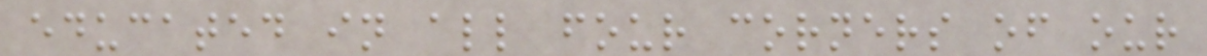educated in all four corners of our
